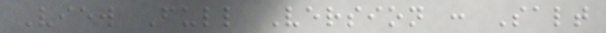View Full Version : Salt
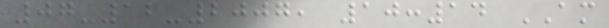07-12-2007, 10:14 AM
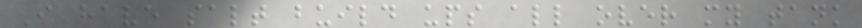I have salt build ups all over my tank
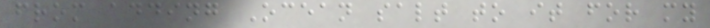from adding Ocean salt to it for my
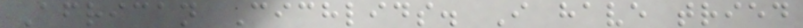African Cichlids. I have tried
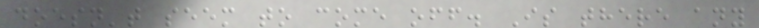doesn't seem to come off. Is there any
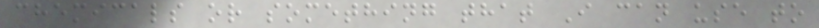chemicals or something that I can use to
